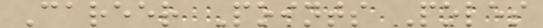Career Points Poles
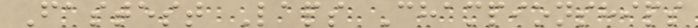Fastest Laps Championships
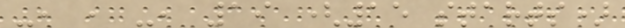-, , -, 19 (15 starts)
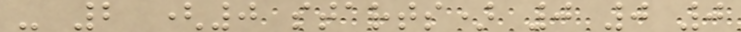- 2 (0 starts) 0 0 0
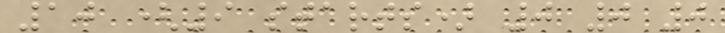10 (9 starts) 0 0 0
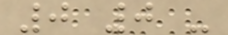0 0 -
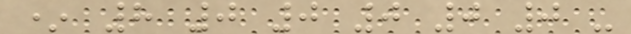* 8 0 0 0 0 0 -
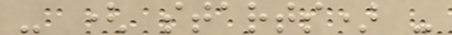- ( starts) -
